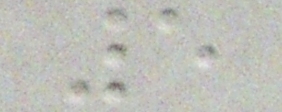5
